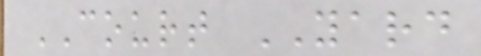COURT YARD
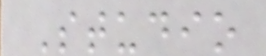Studio
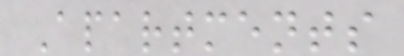Apartments
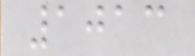1013
